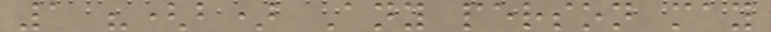1 "(b) Any person may
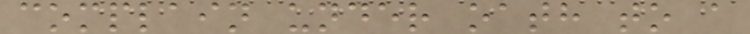complain under oath to a
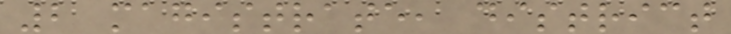2 magistrate, district
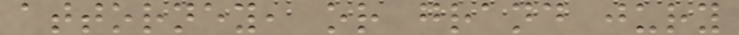attorney, or grand jury
